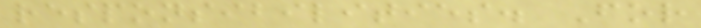responsibilities. For
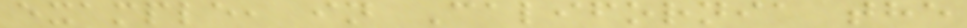example, in California the
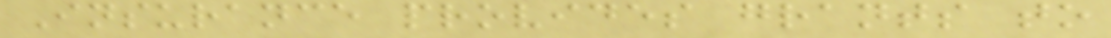Insurance provides grants to
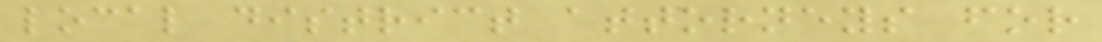local district attorneys for
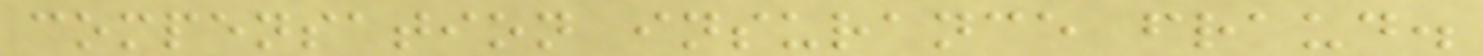compensation insurance fraud.
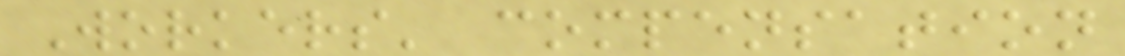Workers' compensation
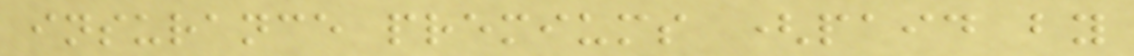insurance premiums (paid by
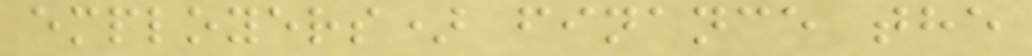employers) finance the
